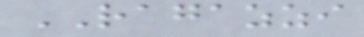RAGAZZI
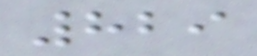829
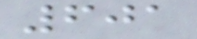601
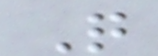Q
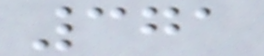371
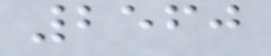2560
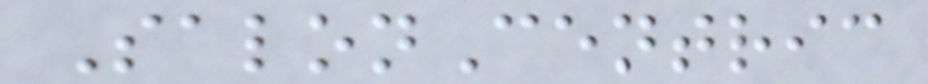SalonCentric
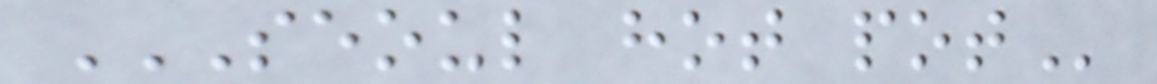SEOUL HOT POT
